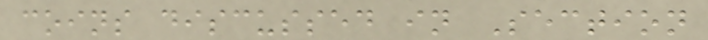coins discussed in Section
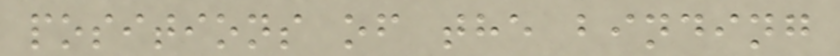positions of the binding
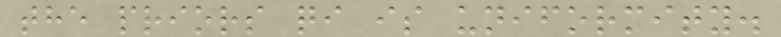the priors qi is uniformity.
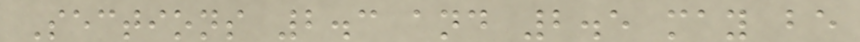Sections 2.3 and 2.5 may be
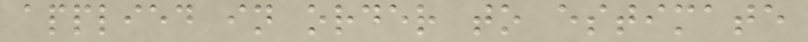applied in order to estimate
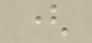(
